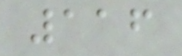116
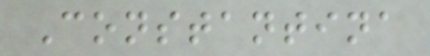Constantina
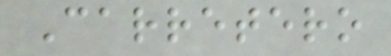Carretero
